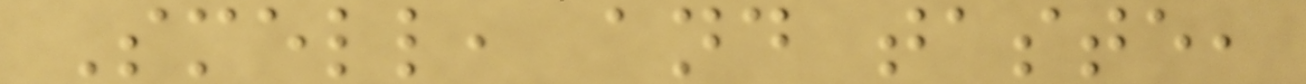Smell, and taste,
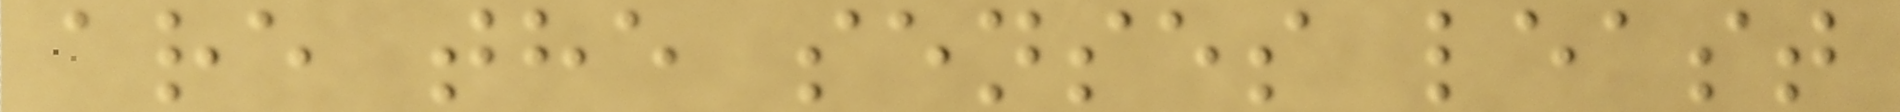are the senses least
